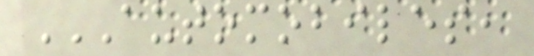AUTOMOBILES,
